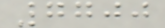7700
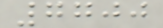7700
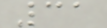31
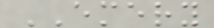EMERY
